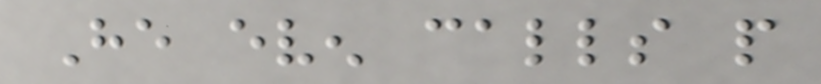He even calls people
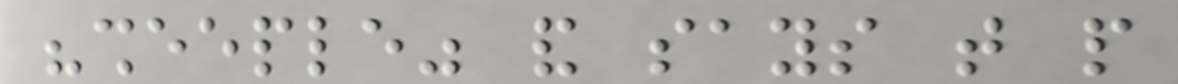"sheeple" and says that people
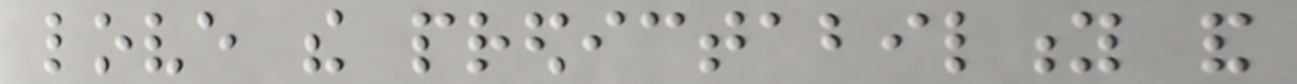love the predictability and
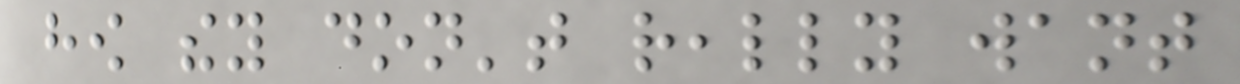how they don't really want
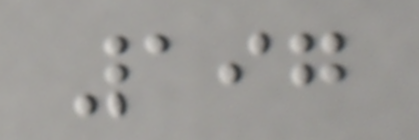197
